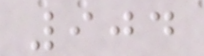904
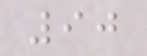90
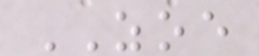ZOE
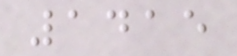1415
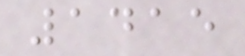1415
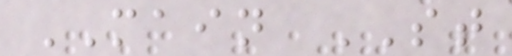MAIN ST
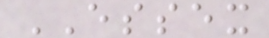ESSEX
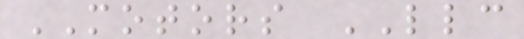MOTORS LLC
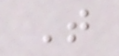T
